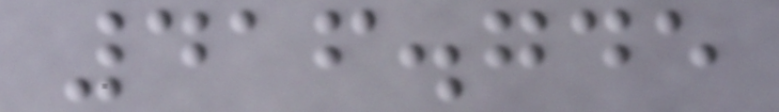416.745
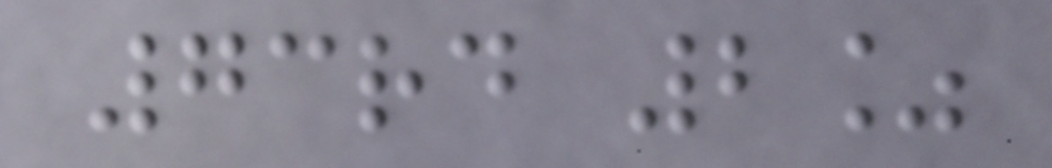73rd 2%
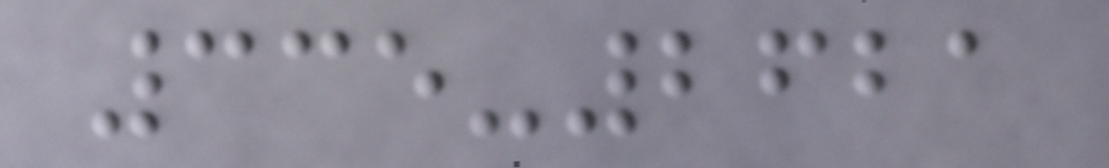335-2621
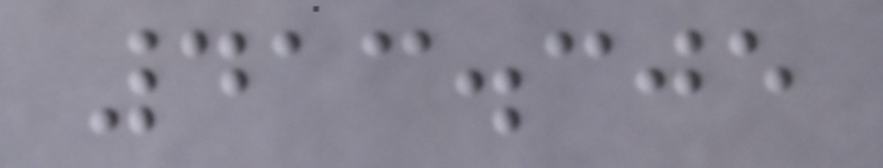413.305
